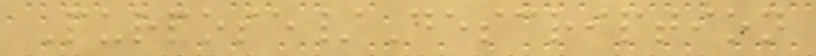Purpose/Description
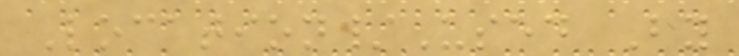Location/Used By
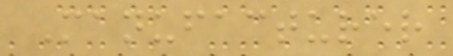Manufacturer
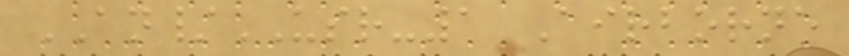AN/USR-1 Airborne
